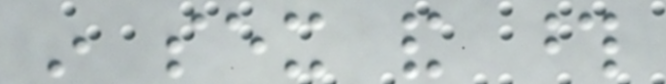in sex and those
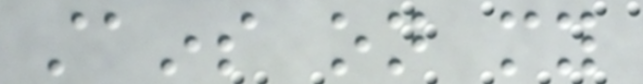stains on my
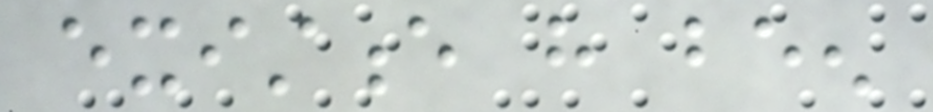existence have been
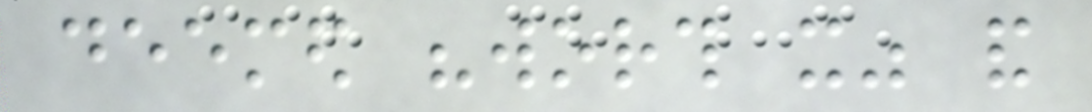deemed "worth it" and
